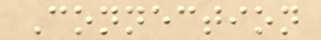Connection
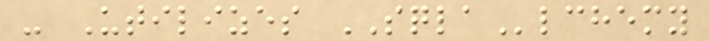- Utilizes SQLAlchemy
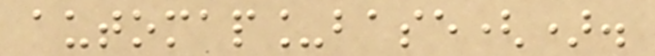automap_base().
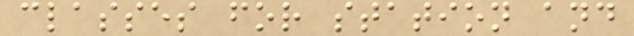classes for station and
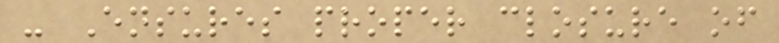- Ensures proper closure of
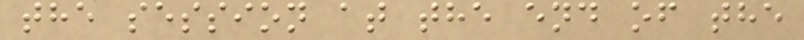the session at the end of the
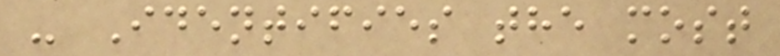- Identifies the most
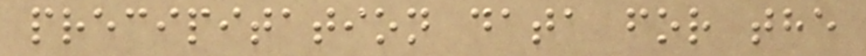precipitation data for the
